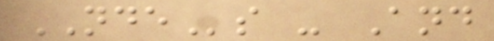NDEs - And
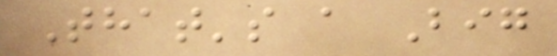That's a Big
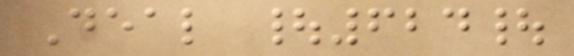Deal |624|
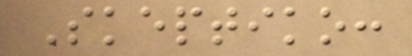Skeptiko:
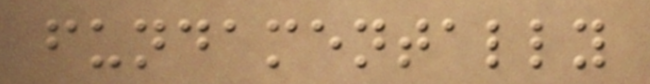fundamentally
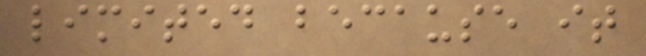limited because it
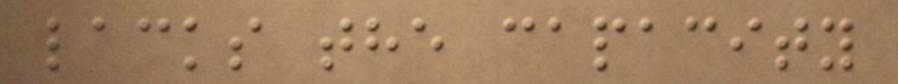lacks the capacity
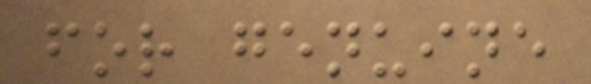for genuine
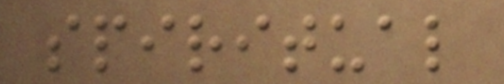spiritual
